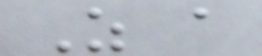As a
